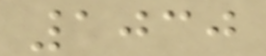1030
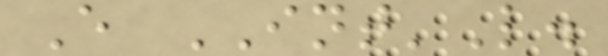E INT'L.
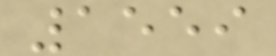1559
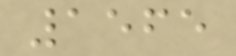1565
